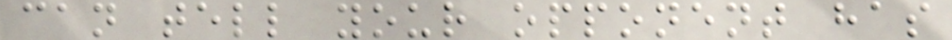can tell your opponent has
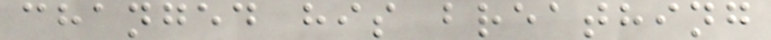changed his breathing
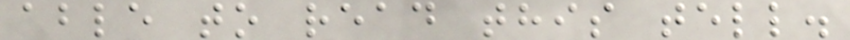able to read this tell.
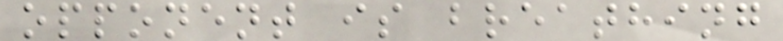opponent is breathing
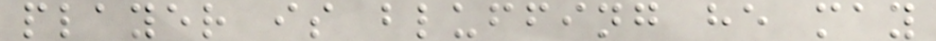player is bluffing he may
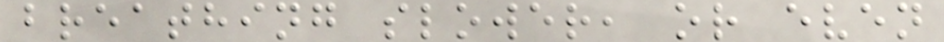breathing slower, or even
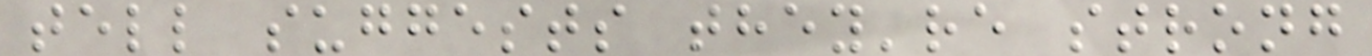tell suggests they're strong
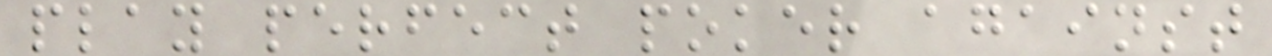play perfect poker against
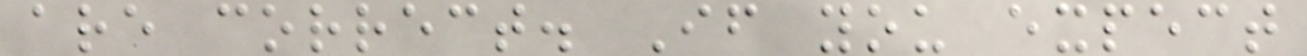are correct. If you expect
